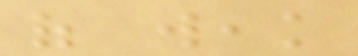of weak
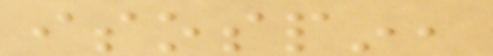isospin,
